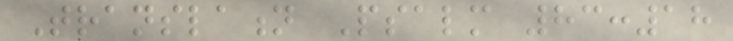Translation Psalm 83:18
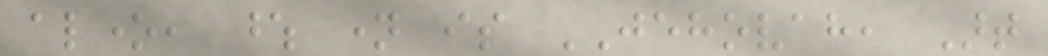alone, whose name is JEHOVAH, Art
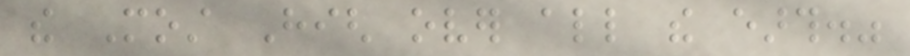the Most High over all the earth."
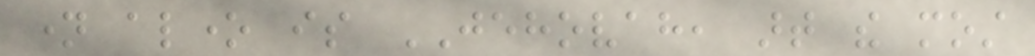name alone is JEHOVAH, art the most
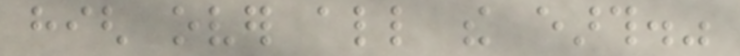high over all the earth."
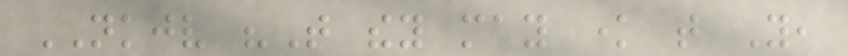NKJV "That they may know that You,
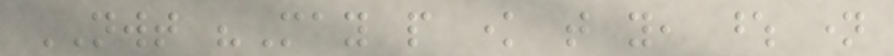NWT "May people know that you, whose name
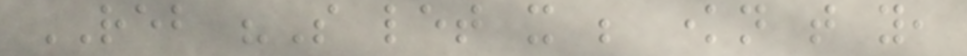REB "So let it be known that you,
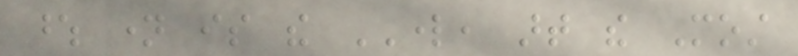whose name is the LORD, art the Most
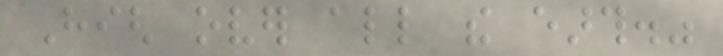High over all the earth."
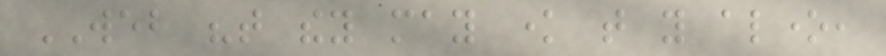WEB "that they may know that you alone,
